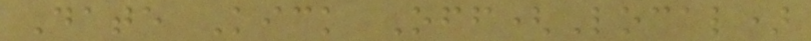Date Kick Off(Local)
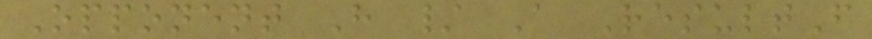Opponent H / A ResultF
